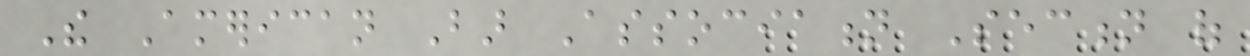The American Bar Association Section of
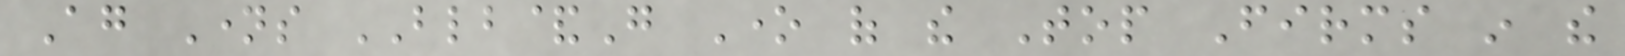Again Names BLB&G One of the Top Firms in the
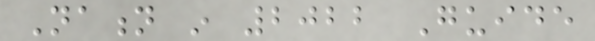Nation in 2022 Guide
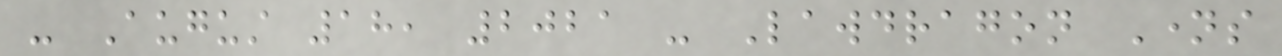- August 18, 2021 - Lawdragon Names
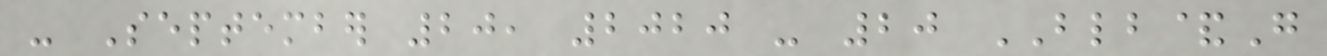- September 20, 2020 - 20 BLB&G
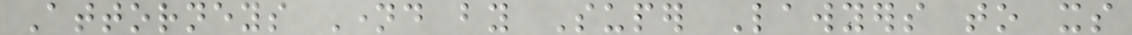Attorneys Named by Super Lawyers to its
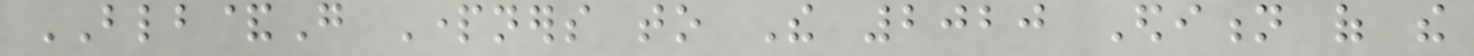BLB&G Partners to The 2020 Edition of the
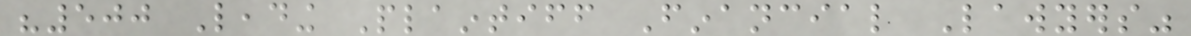"500 Leading Plaintiff Financial Lawyers"
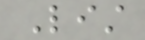List
